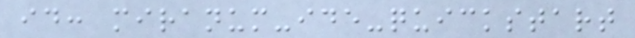id: miranum-ide-quickstart
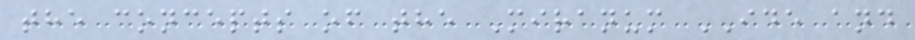the concepts of the Miranum IDE and
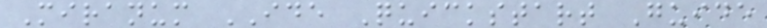Miranum IDE Quickstart Guide
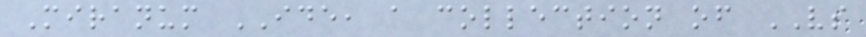Miranum IDE, a collection of VS
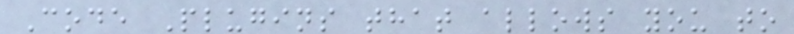Code Plugins that allows you to
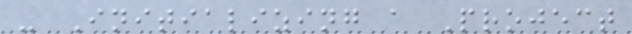- Initializing a Project
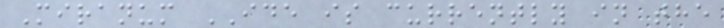Miranum IDE is currently in the
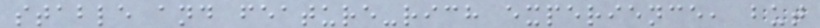stable and feature-rich experience, but
